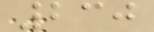230
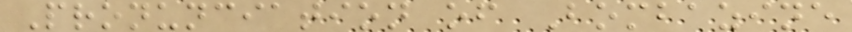Pronunciation of Bombazine
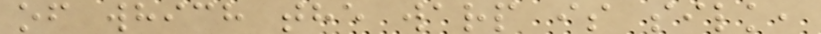of which the warp is silk,
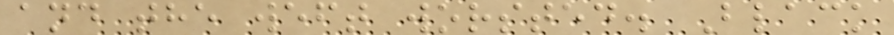and the weft worsted. Black
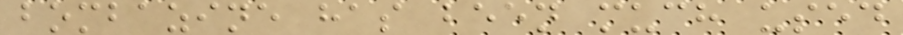bombazine has been much used
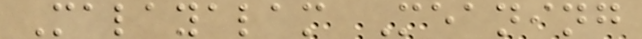Malayalam Meaning
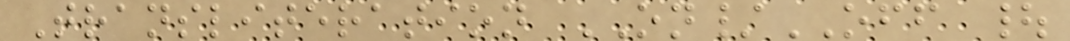Transliteration ON/OFF |
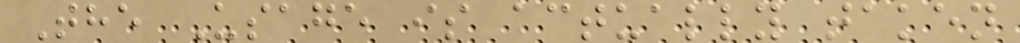The Usage is actually taken
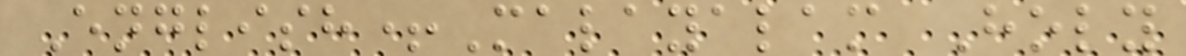English+Malayalam Holy
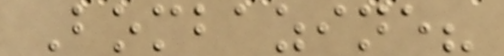Bombazine?
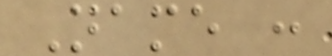Name :
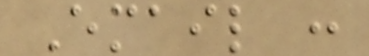Email :
